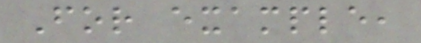For example,
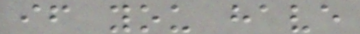if you have
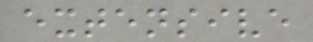extensive
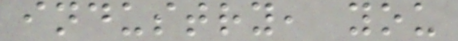industry, you
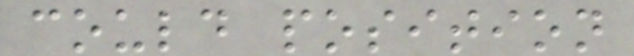could position
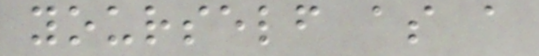yourself as a
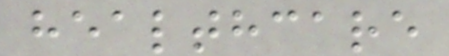healthcare
